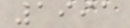1991
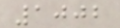1002
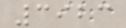3923
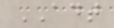ADT
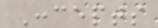Concepts
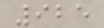925
